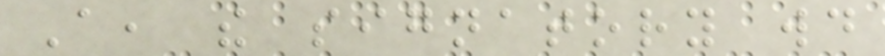A, the signatory would
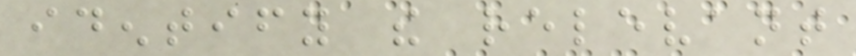identify the relevant
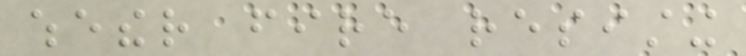whether fire resisting
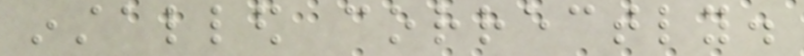installed correctly.
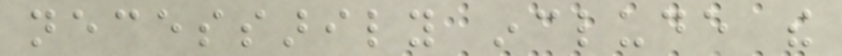necessarily include the
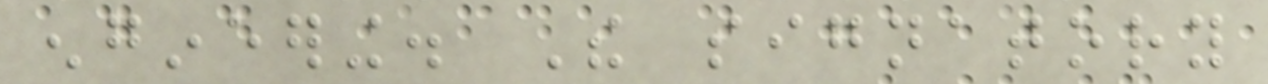engineering. The signatory
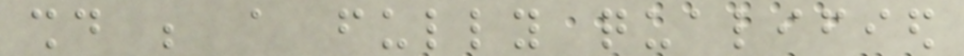should be a fully qualified
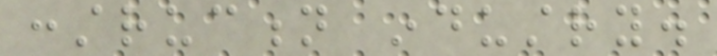construction industry.
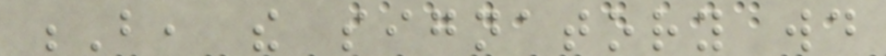B, the signatory would
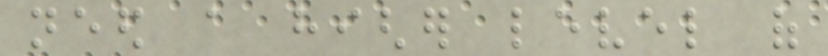need a higher level of
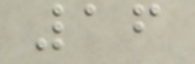16
